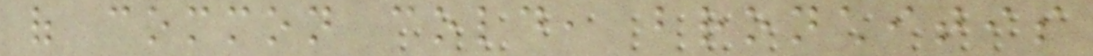of common cold, bronchitis
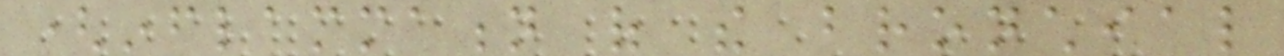(inflammation of the bronchial
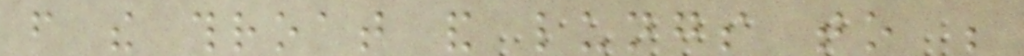from the throat and lungs to be
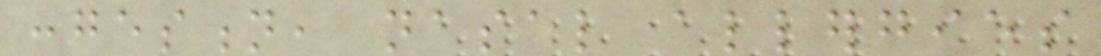congestion, nasal allergies
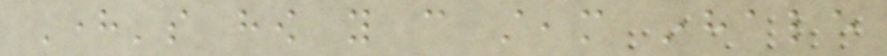Here's how you can steam inhale
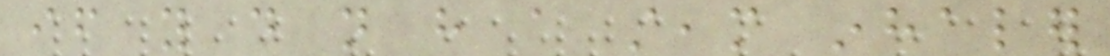if you do not have a steam inhaler
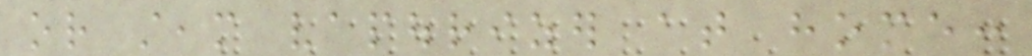or steam vapourizer at home:
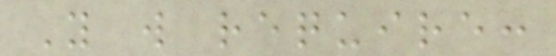You will require:
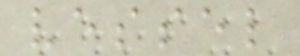vessel
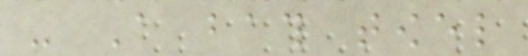- A bath towel
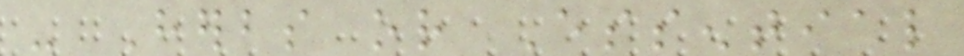- Herbs or Essential
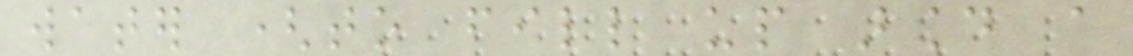water (to fill up around a
